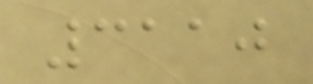3110
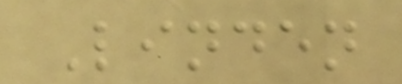Linden
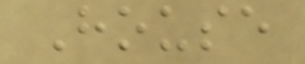House
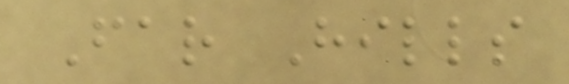Far Hills
